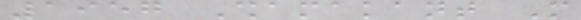1957 Shamakant More
